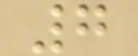7
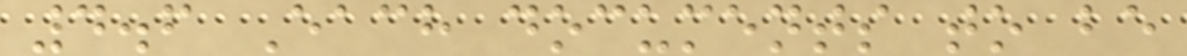4.6 Each documents to be
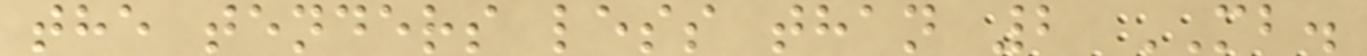the tenders less than 2 MB.
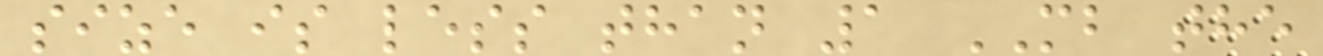size is less than 1 MB the
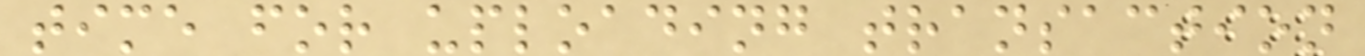time for uploading transaction
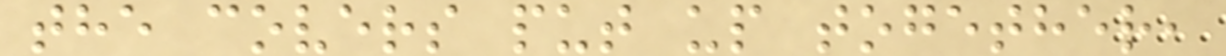the covers put up together,
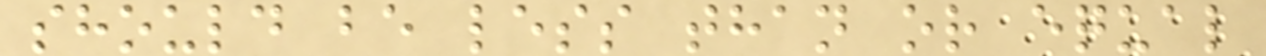should be less than or equal
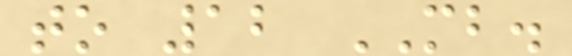to 12 MB.
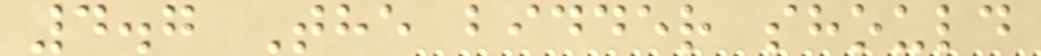4.7 The bidder should
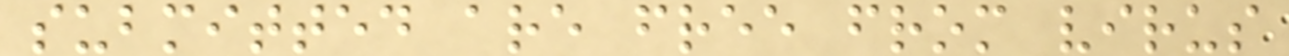submitted are free from virus
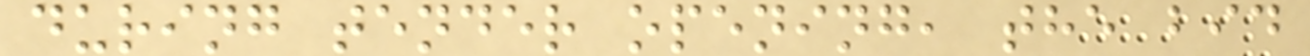during tender opening, the bid
